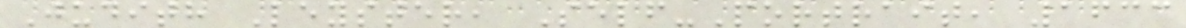Judith Leyster, Self-Portrait, 1633
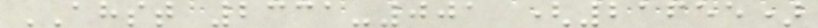AHST 2331-001 (21655)
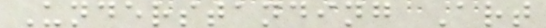Understanding Art
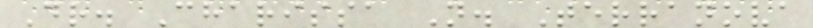Dr. Charissa N. Terranova
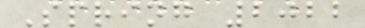Spring 2022
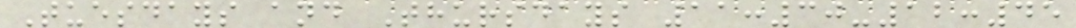Tuesdays and Thursdays 11:30-12:45
